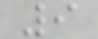9
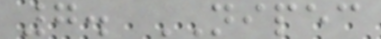7. NIPEC
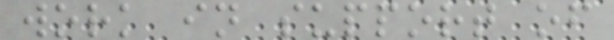work in support of
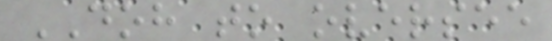DOH to oversee
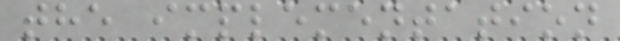the implementation
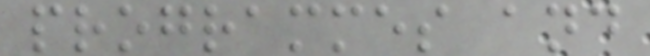programmes and
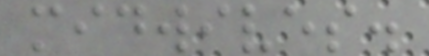midwives.
